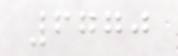6770
